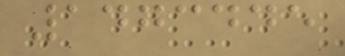1473445
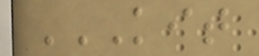KIT
